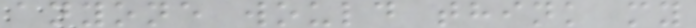anyone would think my
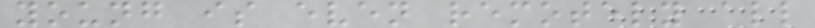young is even remotely all
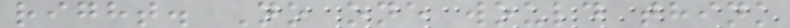right. No one would think
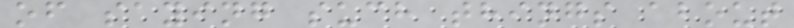of saying such things about
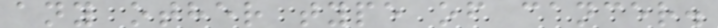any other type of cancer.
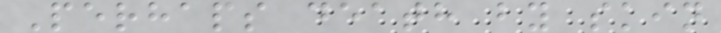Perhaps death by skin
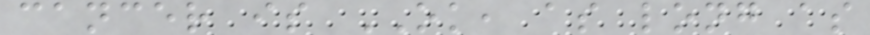cancer is OK, as long as
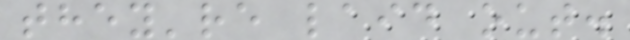they're laid out.
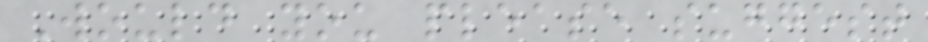Would you please suggest
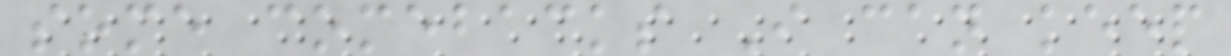some comebacks I can keep
